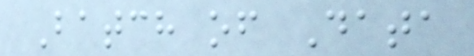Batch of Data
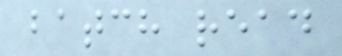batch read
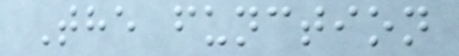The function
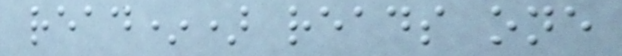read*) reads one
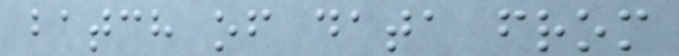batch of data from
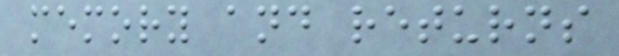memory and returns
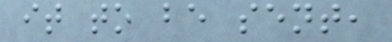it to be sent,
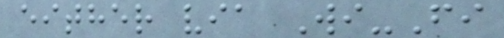either via Wi-Fi
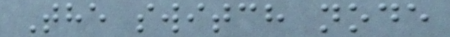The switch node
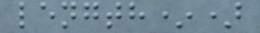length*)
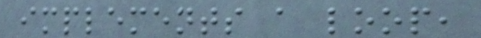implements a loop,
